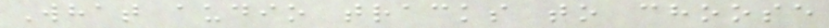What audio tracks to choose
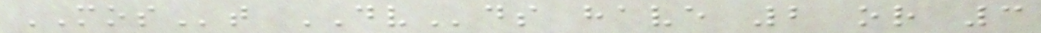MOSt DVds have 2 or 3
